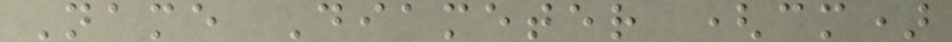Name Diameter (cm)
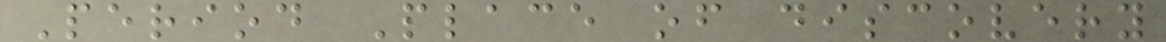Period Place of discovery
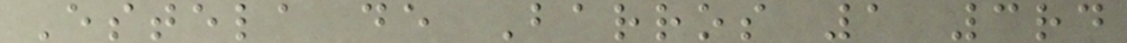Estela de Barros 1 3rd
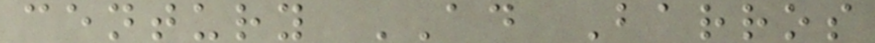century AD Barros
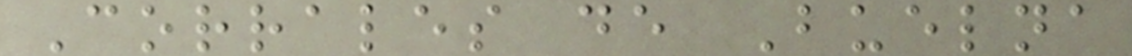Corrales de Buelna
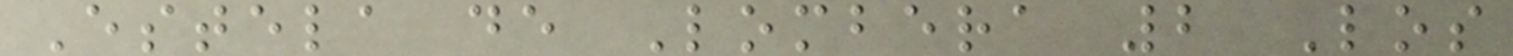Estela de Lombera 2 Los
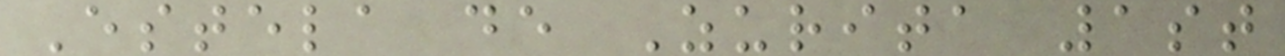Estela de Zurita 1st
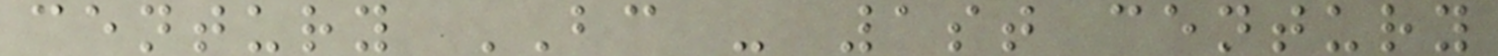century BC - 1st century
